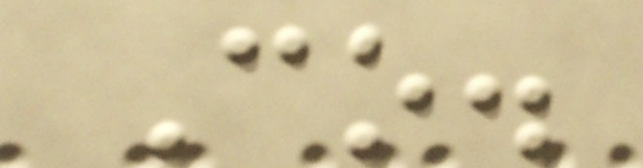Co.
